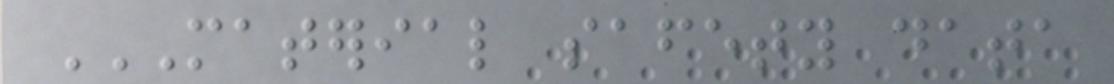MATERIAL SAFETY DATA
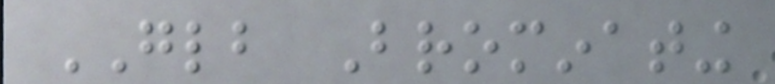GLB Brominating
